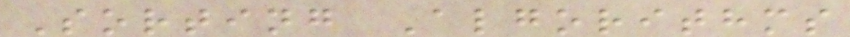Sorting Algorithms
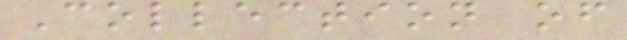Collection of
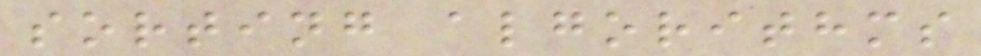sorting algorithms
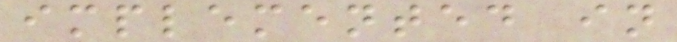implemented in
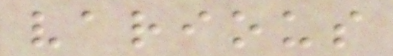various
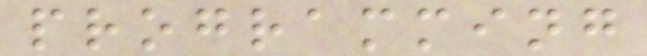programming
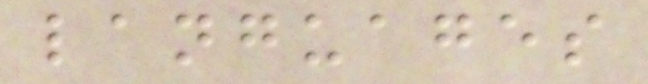languages
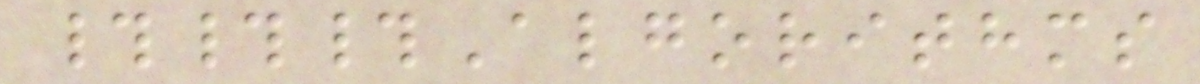###Algorithms
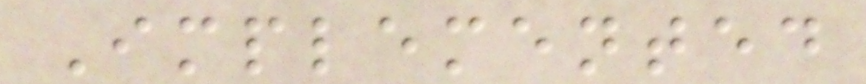Implemented
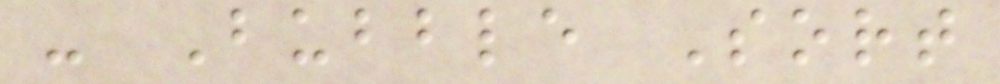- Bubble Sort
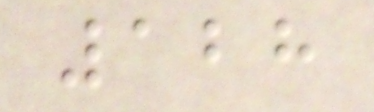128
